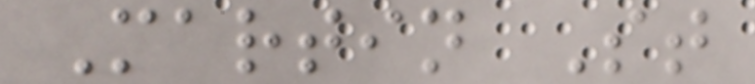Martin St
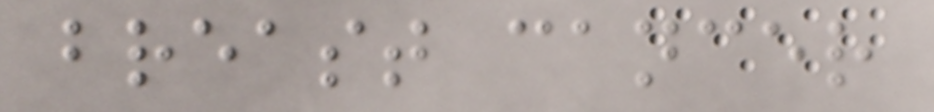breast cancer
